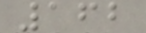162
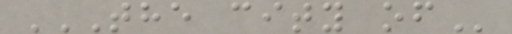THE CITY OF
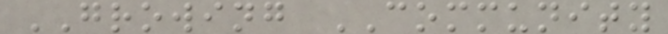GROWING COMMUNITY
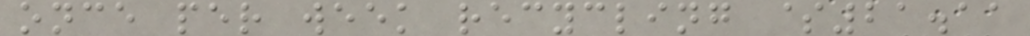once per week recycling $21.11
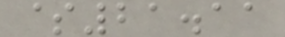$21.11
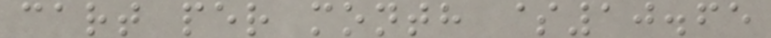cart per month $10.65
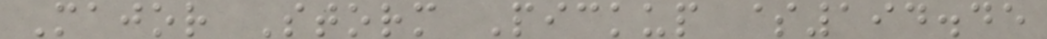Major Storm Pickup $194.45
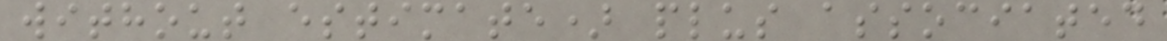without estimate) plus associated
